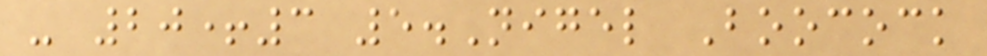- 20+3 5.Nigel Boocock
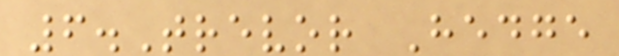6.Trevor Hedge
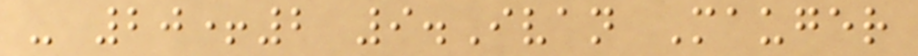- 20+2 9.Ivan Mauger
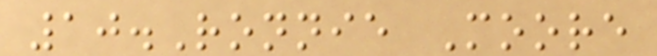10.Ronnie Moore
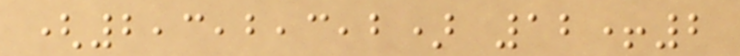(2,3,2,3,2) 12+2
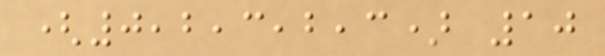(0,2,3,2,3) 10
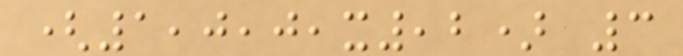(1,0,0,x,2) 3
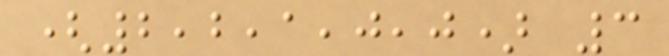(2,2,1,0,0) 3
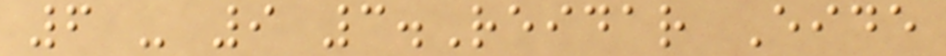6 - 9 3.Reidar Eide
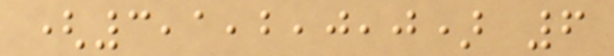(3,1,2,0,0) 6
